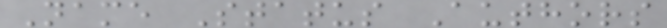Name Status Authors
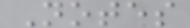Notes
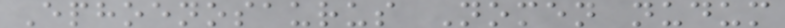Ephoenosaurus Nomen nudum
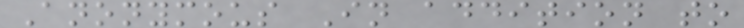Anonymous In addition to
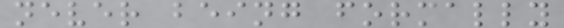never being formally
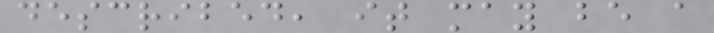described, it may be a
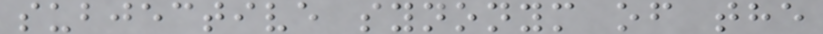subjective synonym of the
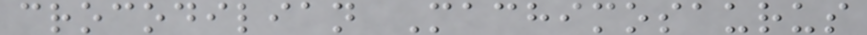crocodilian Machimosaurus
